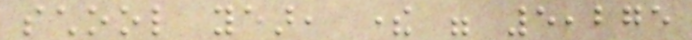school year, there were 5,275
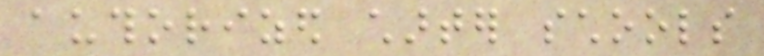authorized charter schools
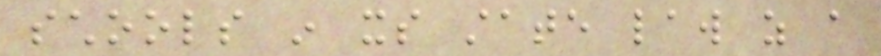schools in its state law as a
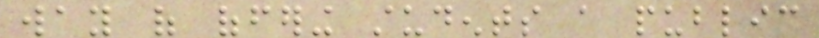way of offering students a public
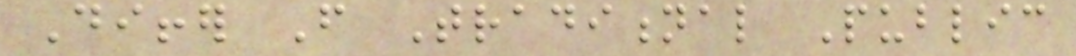Differ From Traditional Public
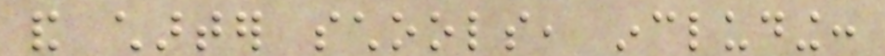and charter schools, including:
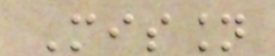Mission
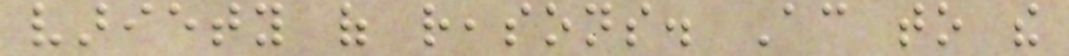variety of reasons. According to the
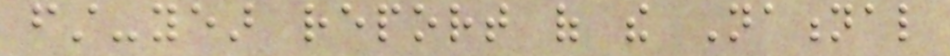first-year report of the National
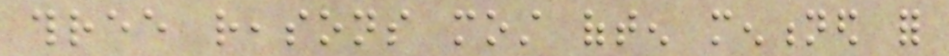three reasons most often mentioned for
